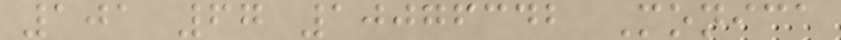101 67 10076342 Monica
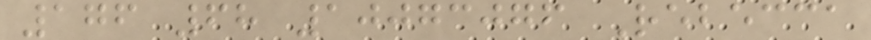176 68 10073076 Rebecca
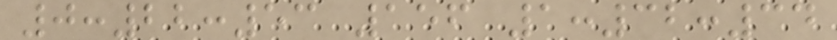0:22:53 156 1:32:34
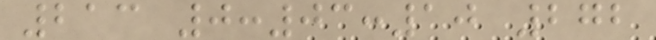213 0:03:10 272
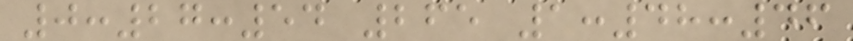0:27:54 265 1:48:46
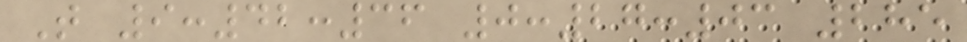T 9:42:36 0:27:03 285
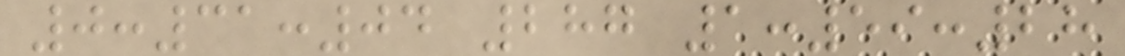0:31:04 287 1:59:28
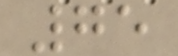75
